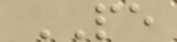PE
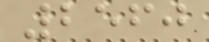2560
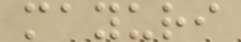mayuri
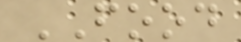FOOD
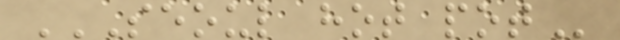SEOUL HOT POT
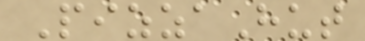PizzaHut
